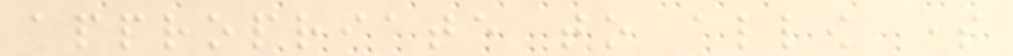appropriate to allow some
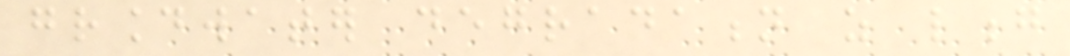groundwater degradation as long
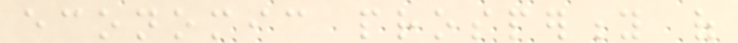economic prosperity of
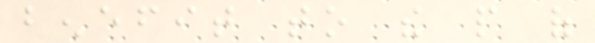benefit to the people of
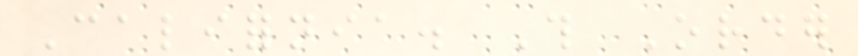California. This Order
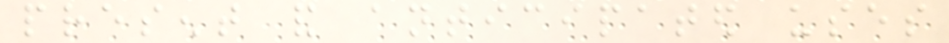present and anticipated uses
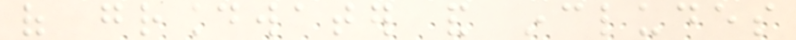of groundwater and includes
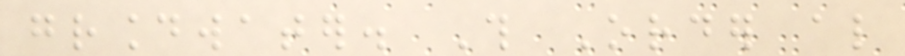groundwater. This Order also
